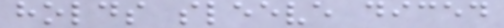holds sleeve diced
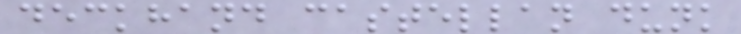deckhand castellan dunk
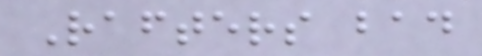Rafters bad
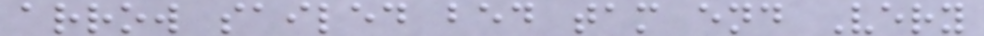arrow sailed bed tam end Very
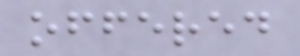offered
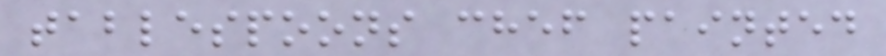tablespoons chef painted
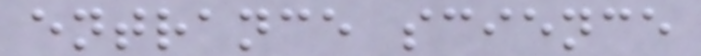entrance science
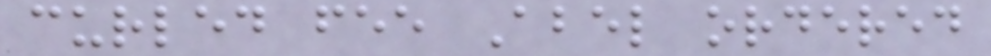curled fee Abel ordered
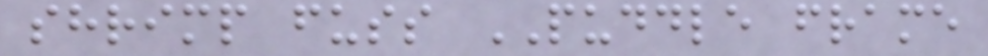shrimp fuss PUDDLE frame
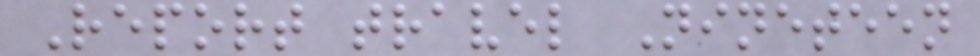Report travel Nineteen
